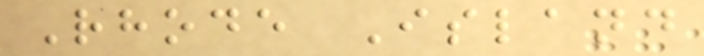Rhode Island
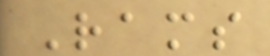Rams
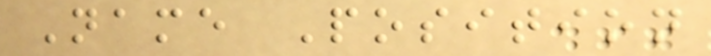Name Position
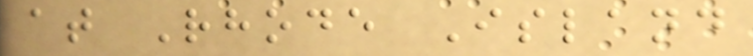at Rhode Island
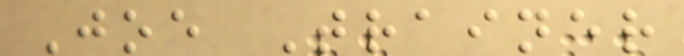Joe Trainer
